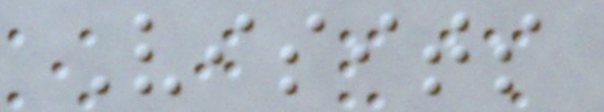Visits
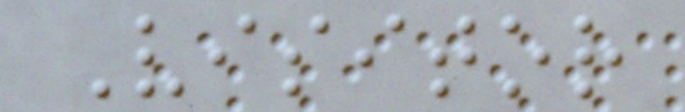Visitor
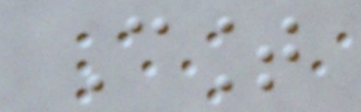Count
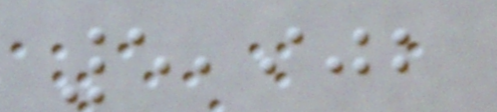5,902
